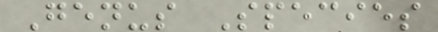Genus Species
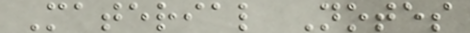Material Notes
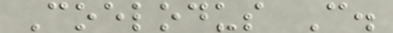Coelodus C.
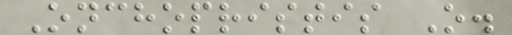Onchopristis O.
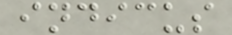indicus
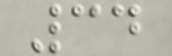34
